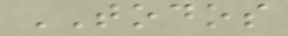TODOS
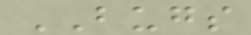BUGS
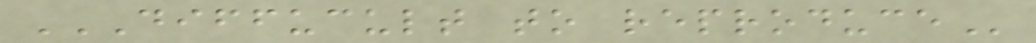DIFFUCULT TO REPRODUCE
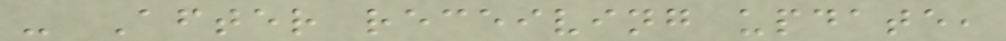- After receiving update,
